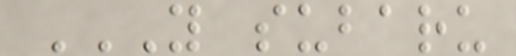Y SUBARU
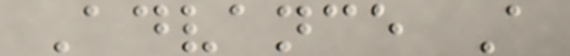Advance A
